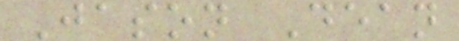Jason Dean
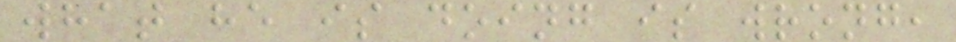what he is doing is wrong,
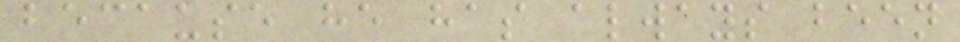because he has always been
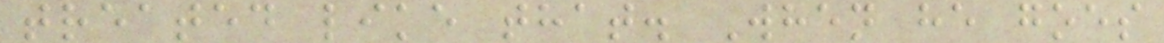treated like that. When he goes
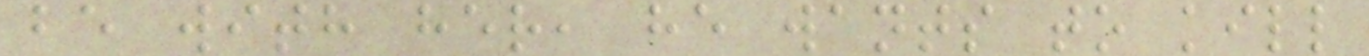be with her, he wants to kill
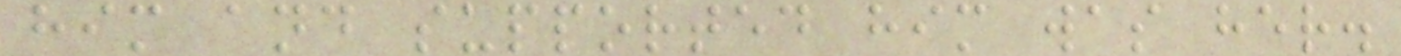him and supported him was her.
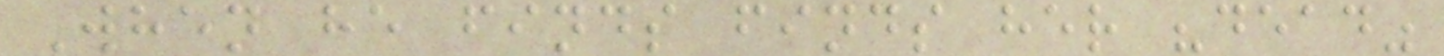When he finds finds her "dead"
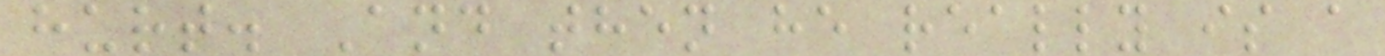hurt. And then he really is a
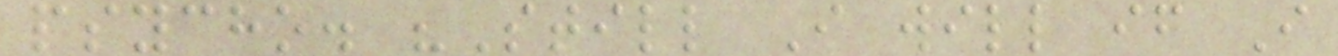psycho. "Still I will if I
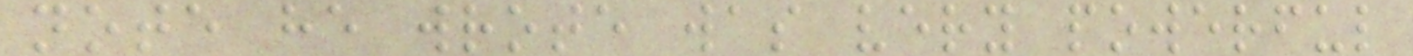note he wrote was very powerful
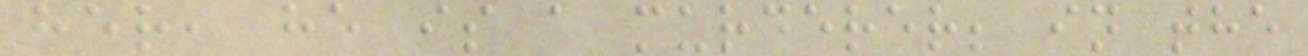her, he is a murderer; in the
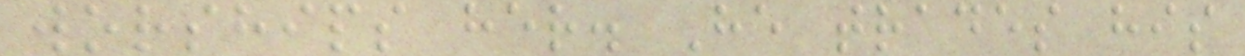worships her. He trades his
